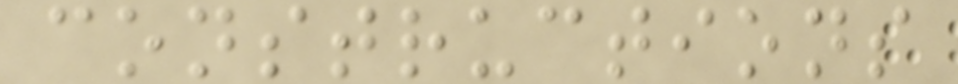constructions
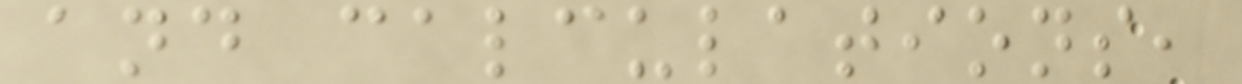and calculations,
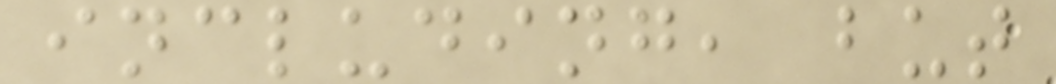including, but
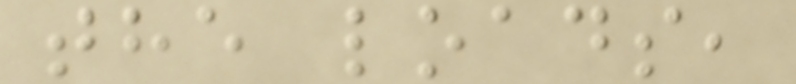the loads,
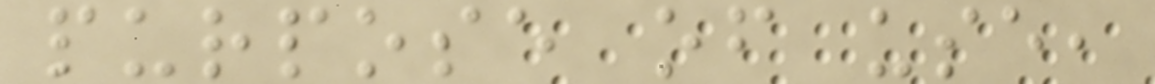purpose of use,
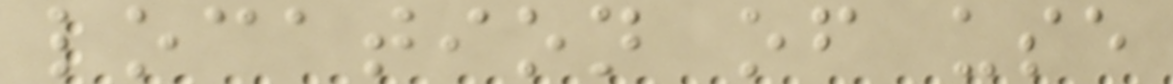location of use
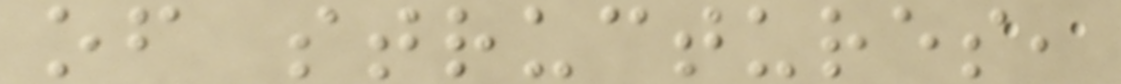of structures,
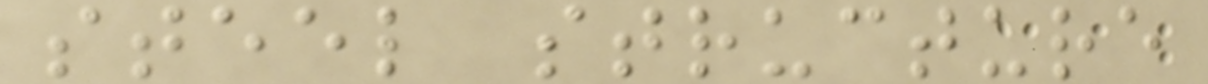steel structure
